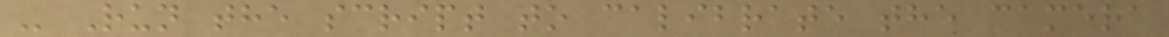- Run the script to calibrate the camera
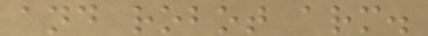and robot arm.
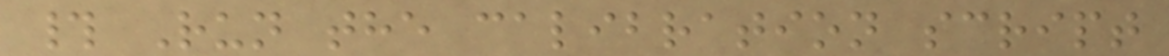# Run the calibration script
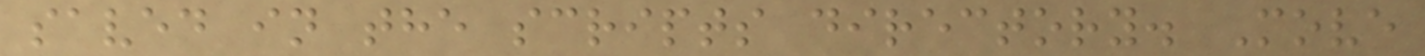saved in the scripts directory. Move
